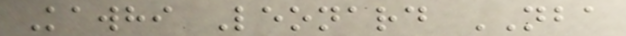Kawhi Leonard NBA
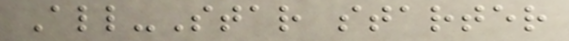All-Star starter
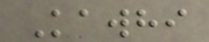Kawhi
